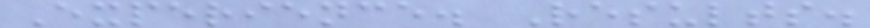Experience. Results.
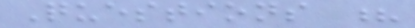Questions ?
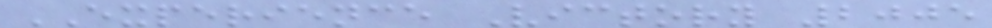EXPERIENCE Victory 2005
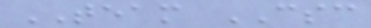TEAM CSC
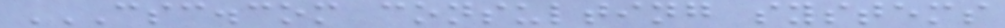CSC.COM CONSULTING SYSTEMS
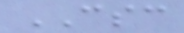CSC
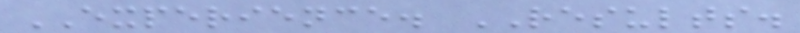EXPERIENCE. RESULTS.
